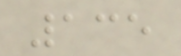135
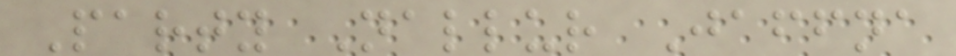Party Nallur Jaffna
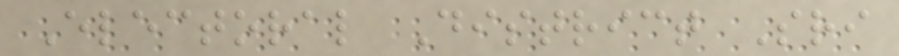Electoral District Sri
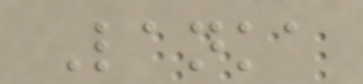Lanka
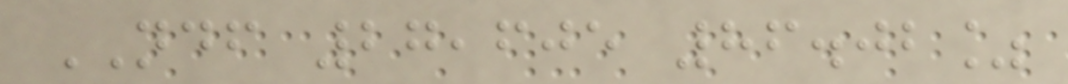NDF 27,605 86.02%
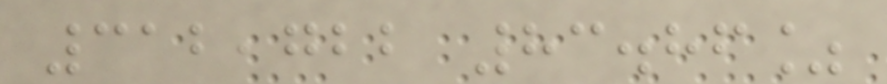312,722 83.86%
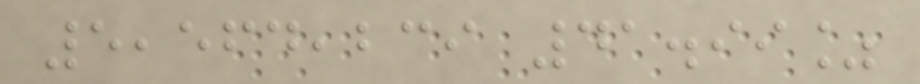5,564,239 41.99%
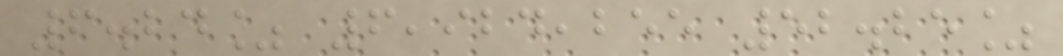6.24% 6,924,255 52.25%
